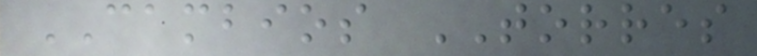CAMBIOS TORRES
